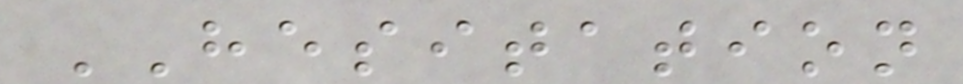HESITATION
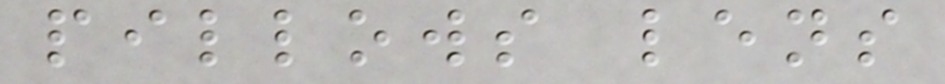pillows lens
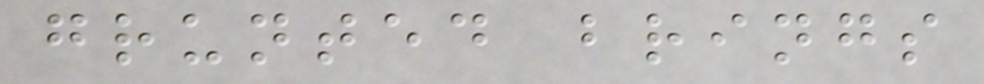grunted brings
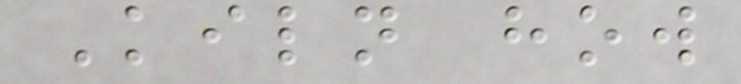Kiln how
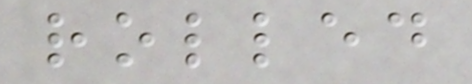rolled
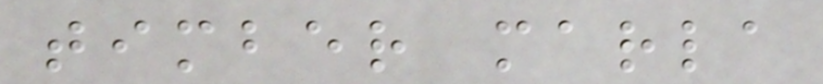timber marla
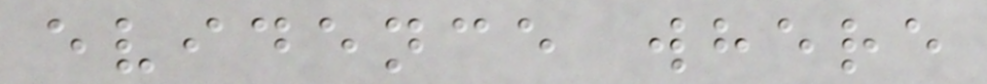evidence where
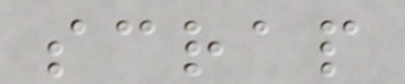scrap
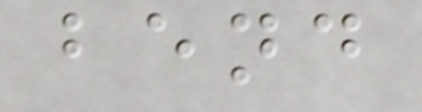bend
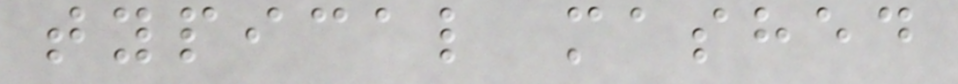typical mashed
